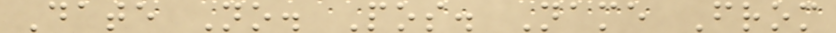Date No. Pos. Name From
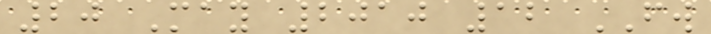20 May 2010 12 FW
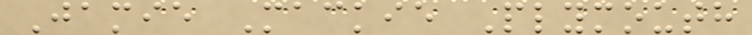Jamie Mackie Plymouth
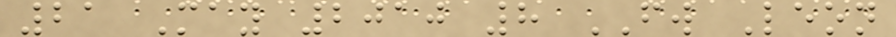21 May 2010 8 FW Leon
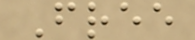Free
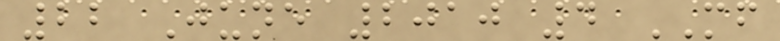22 June 2010 4 MF
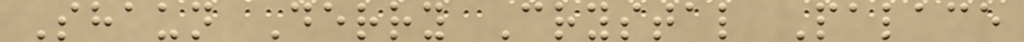Shaun Derry Crystal Palace
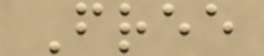Free
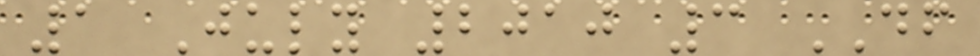1 July 2010 3 DF
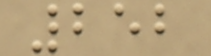252
